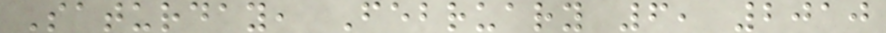Saturday, February 6, 2010
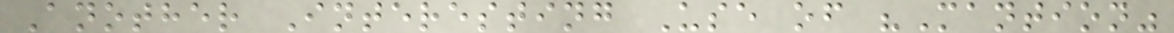Another Interesting Use of "Mantion"
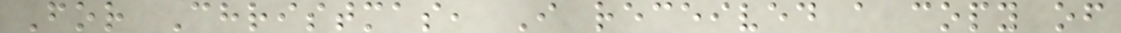For Christmas, I received a copy of
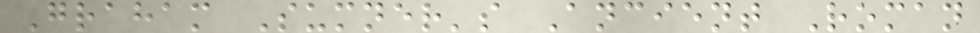Graham Sumner's Ancient Roman
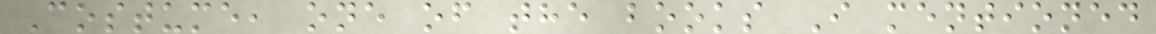Costume, one of the books I mentioned
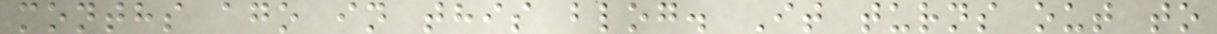months ago in this blog. It turns out to
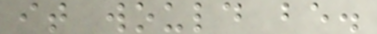it would be.
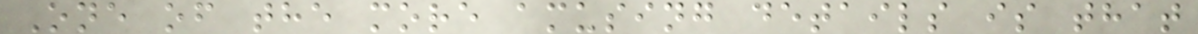One of the more amusing details is that
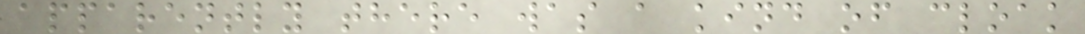apparently there was a kind of cloak
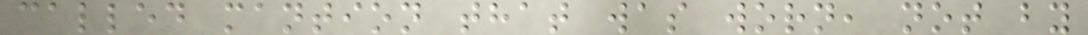called mantion that was worn, not by
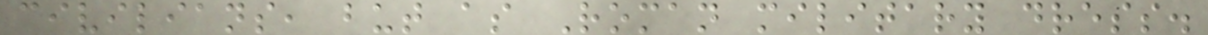civilians, but as Roman military dress.
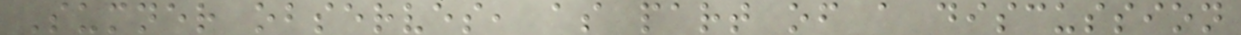Sumner observes, as part of a discussion
